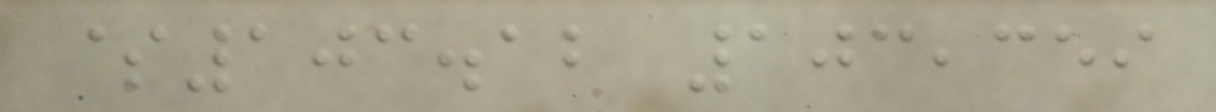$103.12 103,359
